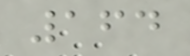164
